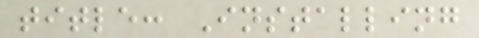title: Installing
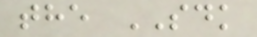the SDK
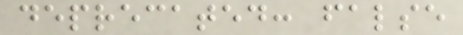deprecated: false
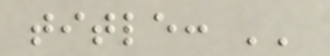title: ''
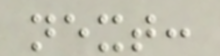next:
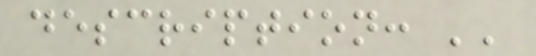description: ''
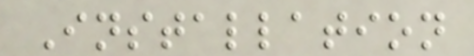Installation
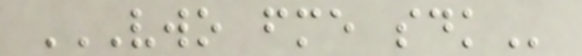VWO FME SDK
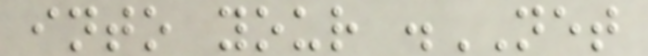into your .NET
